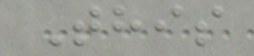This
